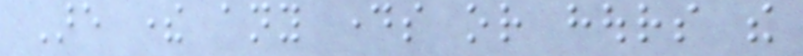Are there any days or hours the
